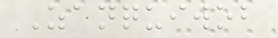Zanquiwob
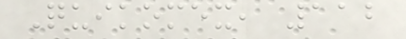Quikomex, 112
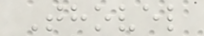Thovel
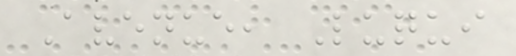Avenue, Luqui
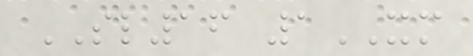SL16 1XM
